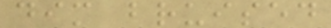dim bruised
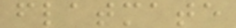flatmate
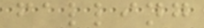falling
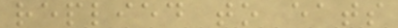replied to eats
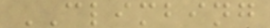CLIMBING
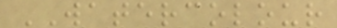WATERCOLOUR
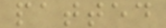patted
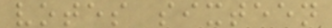votes sixteen
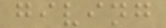giving
